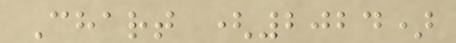Chart (2024)
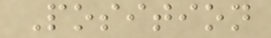Position
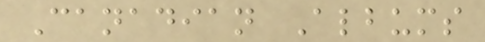Canadian Albums
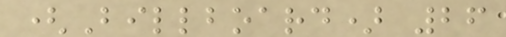(Billboard) 26
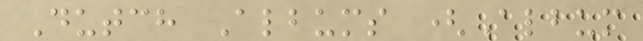Dutch Albums (Album
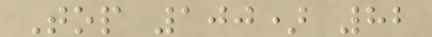Top 100) 82
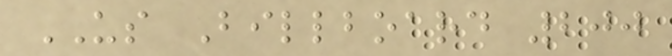US Billboard 200
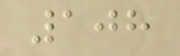108
